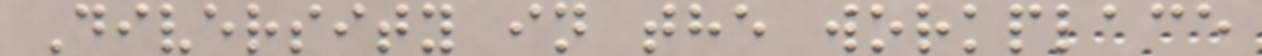Diversity in the workplace
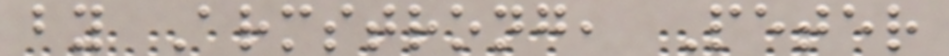by Armstrong, Peter
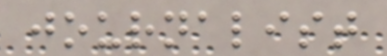journalist
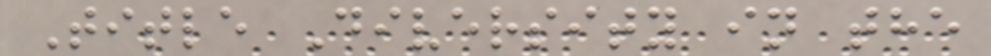Title Diversity in the
